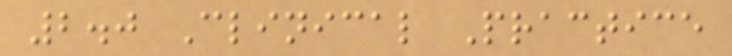2.0 Clinical Practice
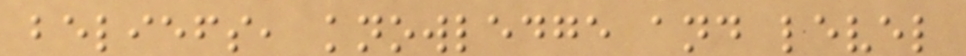beliefs, knowledge and level
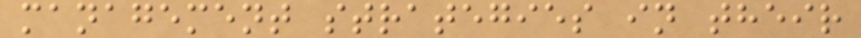management strategies in their
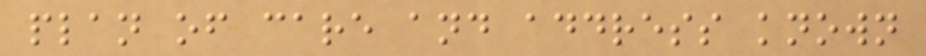plan of care and address known
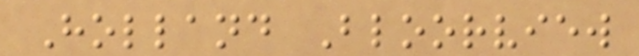Holland Bloorview
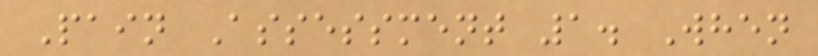Pain Assessment 1. When
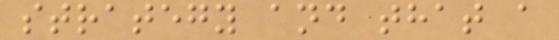strategy and that a
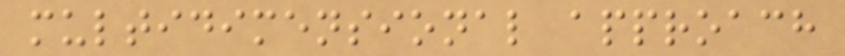multidimensional approach
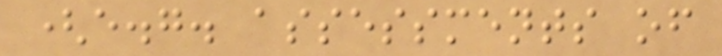(e.g. assessments of
